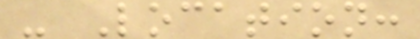- Location:
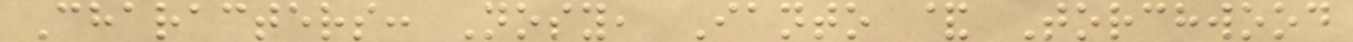Characters: Nosy, Ianto & Torchwood
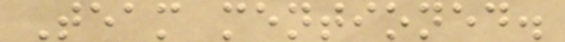Team mentioned.
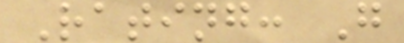Rating: G
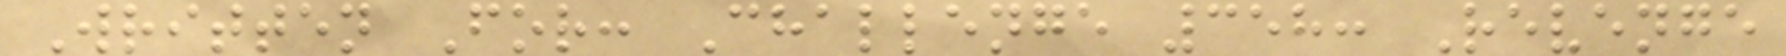Written For: Challenge 358: Revenge
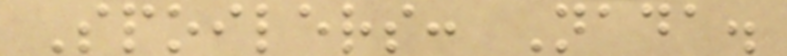Spoilers: Nada.
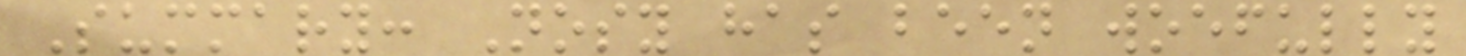Summary: Nosy has been woefully
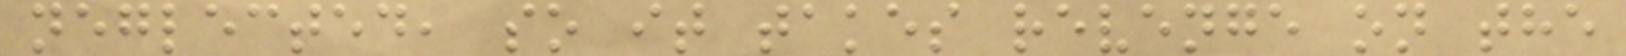neglected, so it takes revenge on the
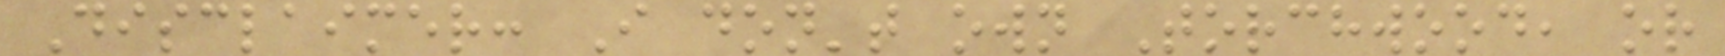Disclaimer: I don't own Torchwood, or
